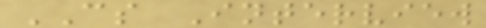CS Interview
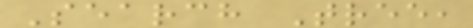Search Tree,
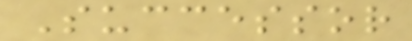Successor
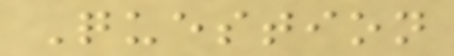Question
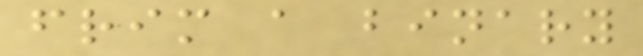frim a binary
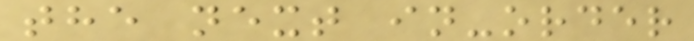the next in-order
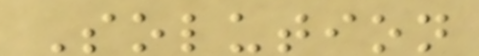Solution
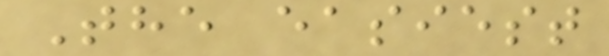The easiest
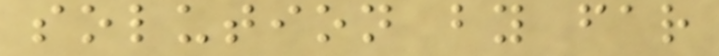solution by far
